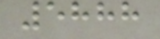5888
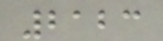2123
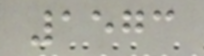1573
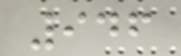946
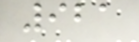921
